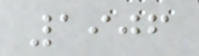1906
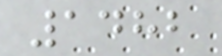1482
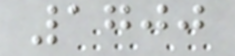1700
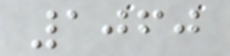1060
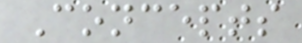Concepts
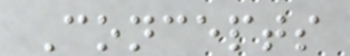Concepts
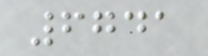6741
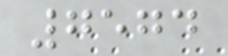7574
